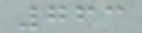763
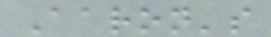Aaron's
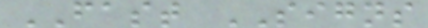FAST SIGNS
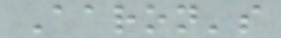Aaron's
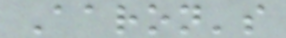Aaron's
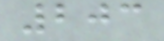203
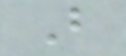B
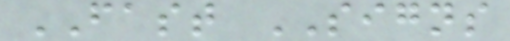FAST SIGNS
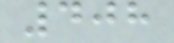408
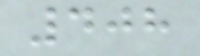408
